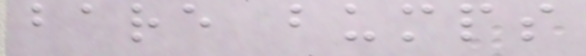bare bumps
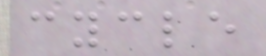cycle
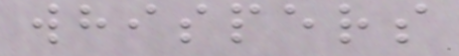whispers
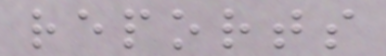reports
